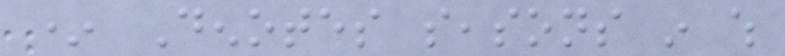* Denotes seasons in which
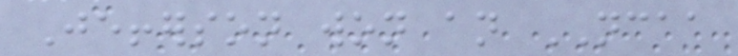Jefferson won an NCAA
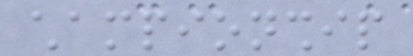championship
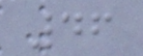46
